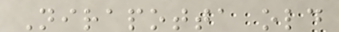Nirapotta old
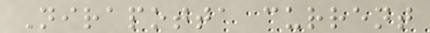Nirapotta current
